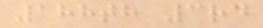188th 3rd
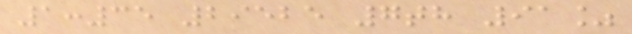1:35 29525 7th 91%
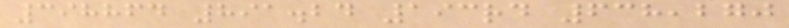398864 891.24 193rd 638,270
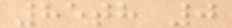85th 0
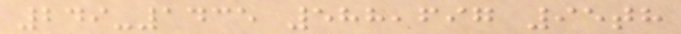249-1435 588,697 95th
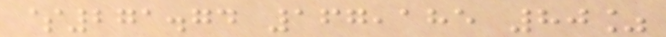$271.74 167,185 80%
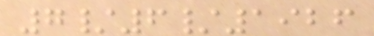7/6/1926
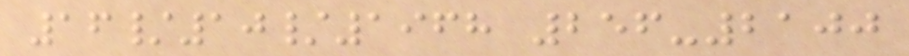16/10/1968 256-2100
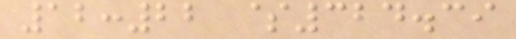12:22 $324.39
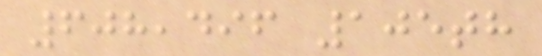608,496 105th
